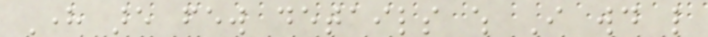Here are few details which I would like
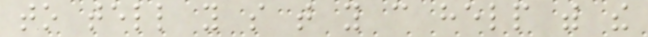to tell you so that you can help with the
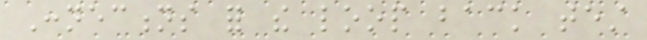Connections for the loop back test
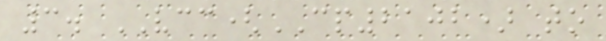3. VCC(CP2102) to
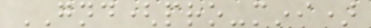GND(pro-mini)
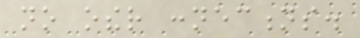no other connections.
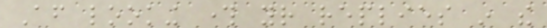After looking through your replies in the
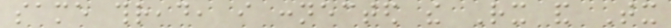same thread, i connected the Rx and Tx
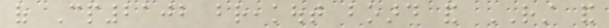of Cp2102 breakout board and RST and
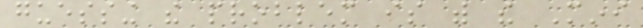guessing the problem is with the Mini
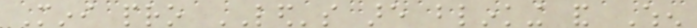Mini pro LED's are blinking and When
